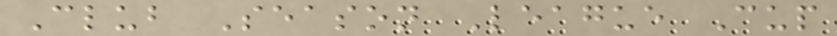Club Season League Cup
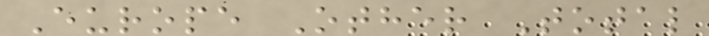Europe Other Total
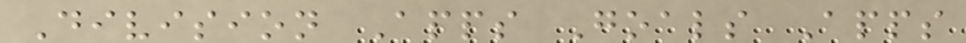Division Apps Goals Apps
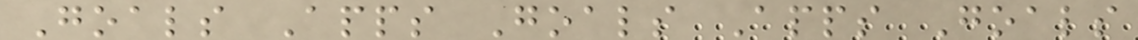Goals Apps Goals Apps Goals
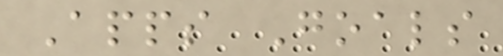Apps Goals
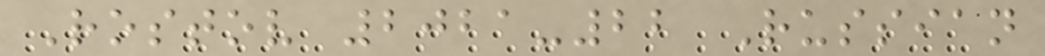Rostov 2021-22 Russian
